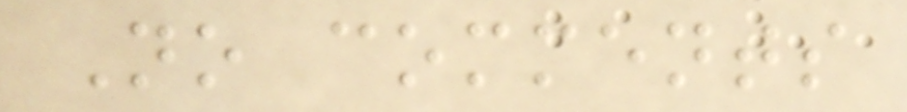No comments
